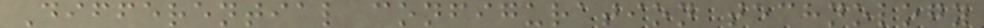Differential configuration technology
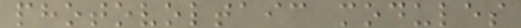photovoltaic modules
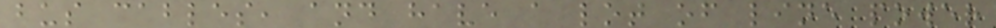bus cables, and have a lot of line power
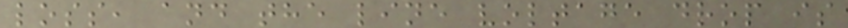loss, and the line voltage drop is
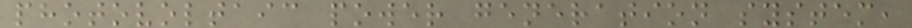photovoltaic power generation system,
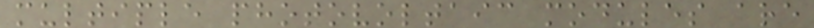multiple photovoltaic modules are
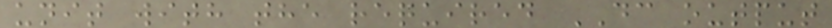unit with the required DC output
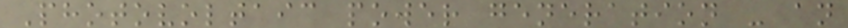Photovoltaic power generation - an
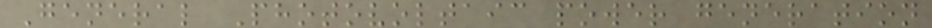General Photovoltaic power generation
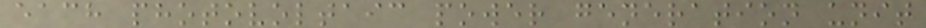each photovoltaic power generation unit
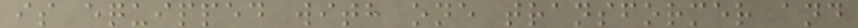is equipped with one transformer and
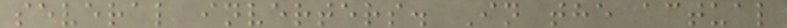several inverters. In the actual
